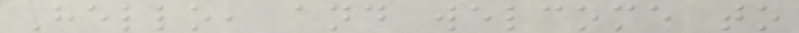Hello, and welcome to
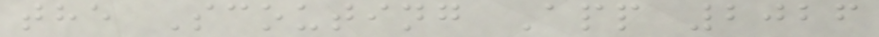the Scouting App 2026
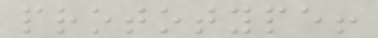prototype!
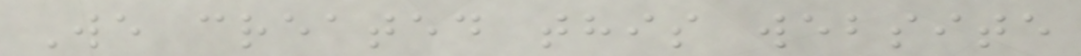We created this website
